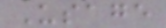Usage
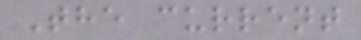The current
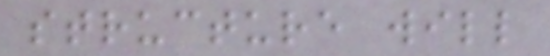structure will
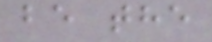be the
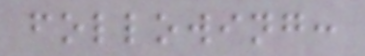following:
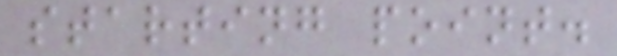starting point.
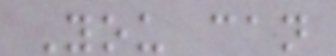You can
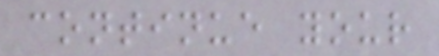continue your
